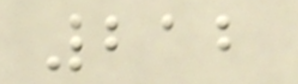212
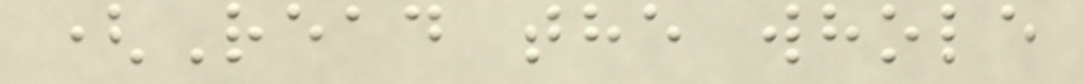(Read the whole
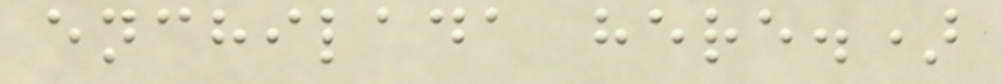enchilada here.)
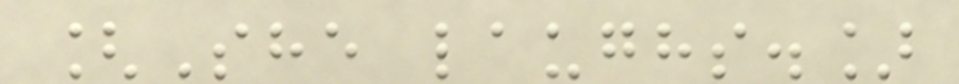[She laughs.]
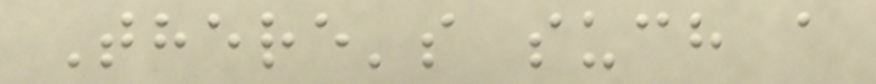There's such a
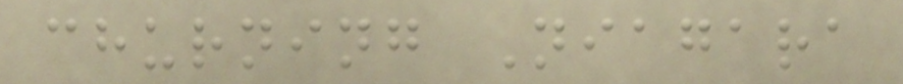churning Niagara
